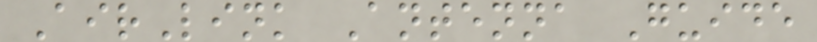AirLink Antenna Guide
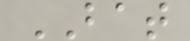BAT
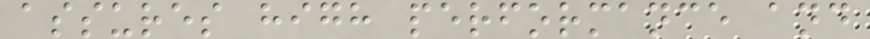assures high performance and
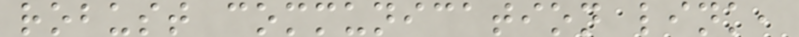robust communication link,
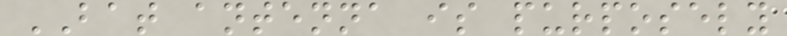BAT antenna is purposely
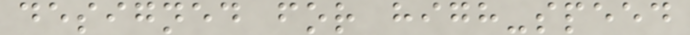designed for high-speed
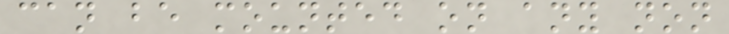can be mounted on any non
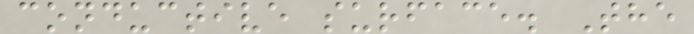conductive surface. The
